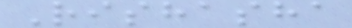Rishasha
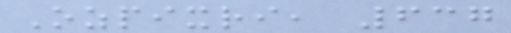Ozpixri, 637
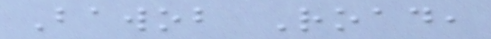Bawob Road,
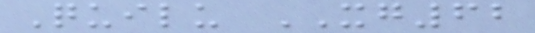Quilu XG62
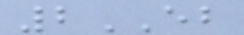2EB
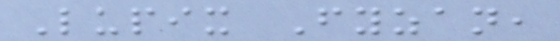Lupix Fyzan,
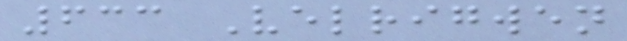633 Velrigwen
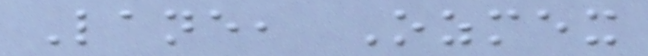Lane, Ozmex
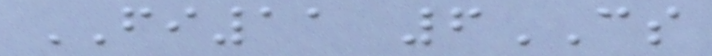FI11 6CS
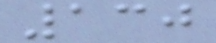130
